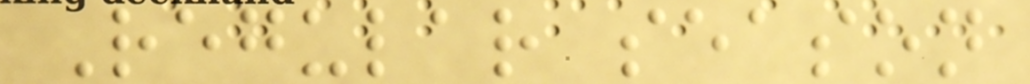Regular season
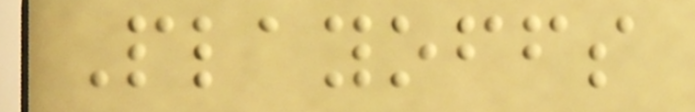Playoffs
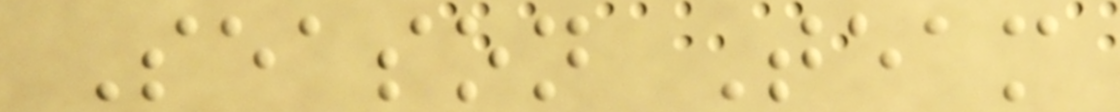Season Team
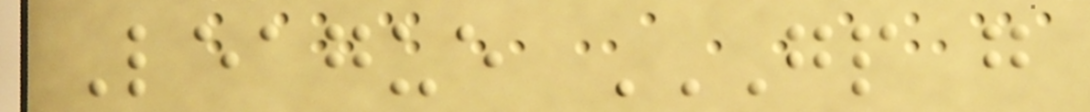League GP G
